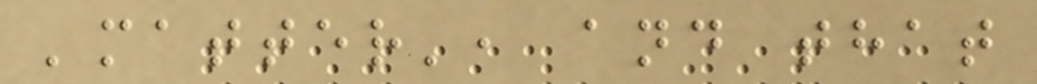'matter', and that
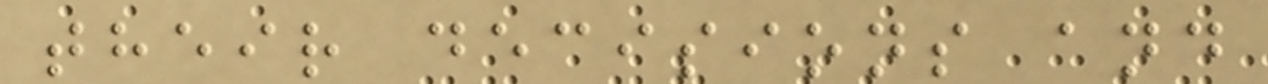their decisions and
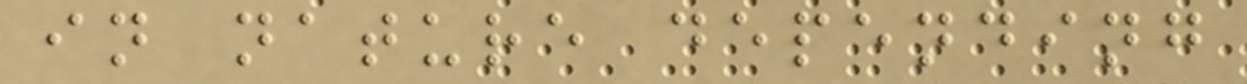in nature depending
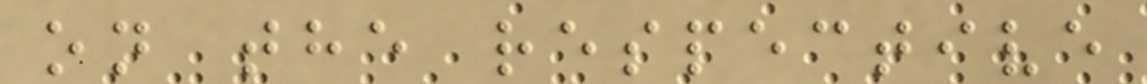on the respective
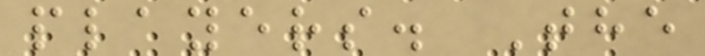players. The
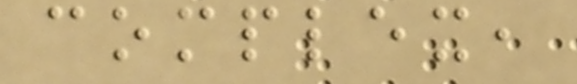complex,
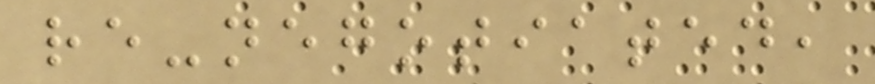re-negotiated,
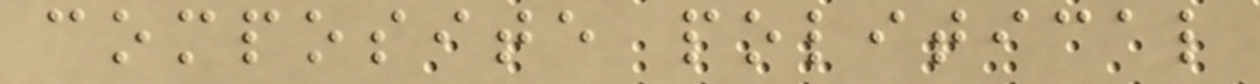composite political
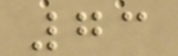73
